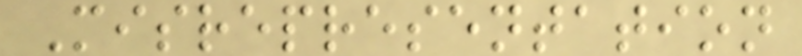Misrepresentation
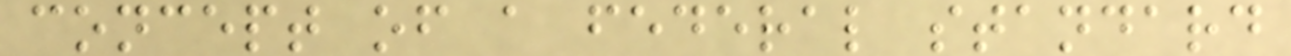concept of a federal standard
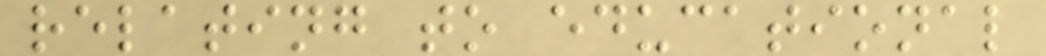relating to educational
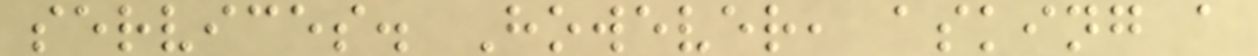services. However, asking a
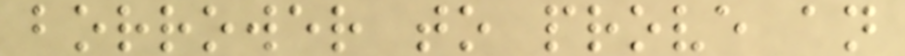borrower to prove an
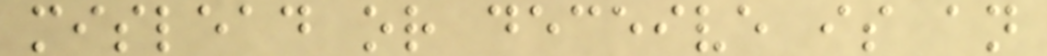mislead or deceive is an
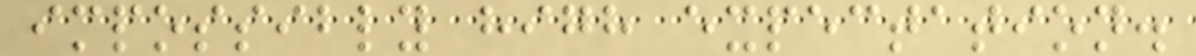impossibly high expectation.
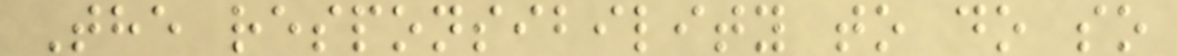The responsibility to do so
